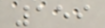159
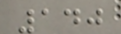140
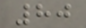80
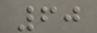60
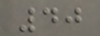40
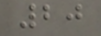20
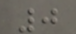0
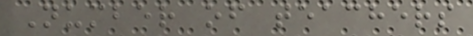Number of teachers
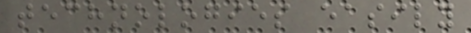technologies easily
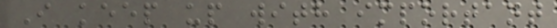I keep up with important
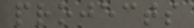projects
